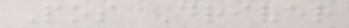Pos Driver
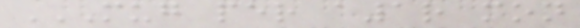MUG PER A1R MON
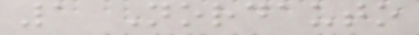1 Nordauto
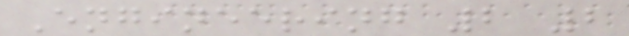Engineering 2 2
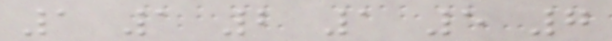1 1 2 1 5 7
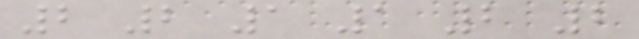2 2 1 1 2 2
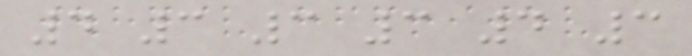4 3 3 3 4 3
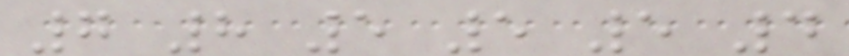7 8 5 5 5 4
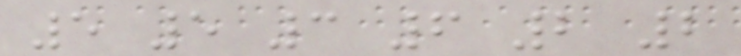5 5 3 6 2 2
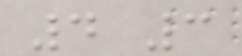4 3
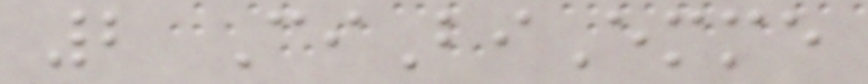2 CiBiEmme
